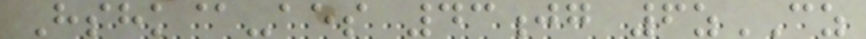Hshk@-aes 43jg 6zCZ
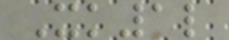Xk1l
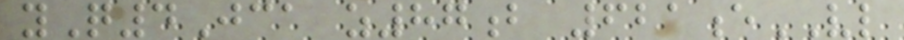yQ4Jca z87b 621eVL
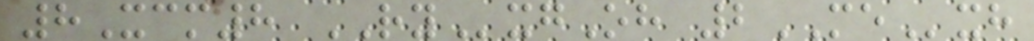8Xcm8 RYxgOh 2MExh
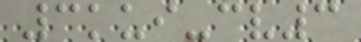3kui-cv3
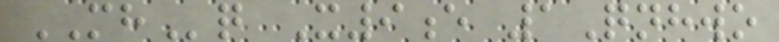MHq X9e 1Qnhwo
